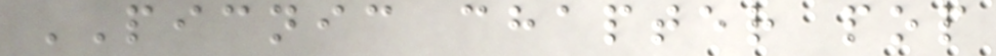PICNIC chapter pop
